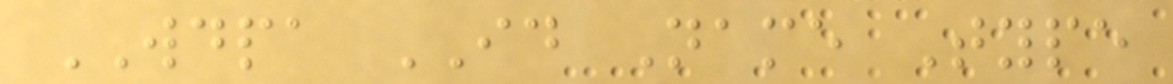WDPA ID Name Type
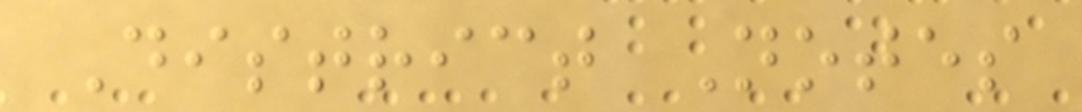District Notes
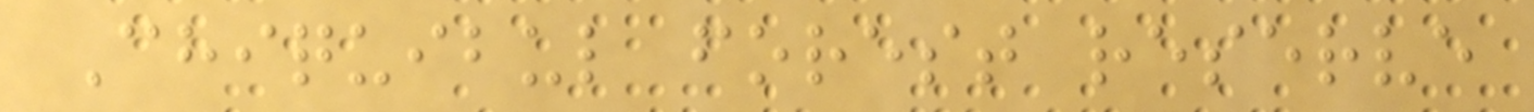Chiquibul forest reserve
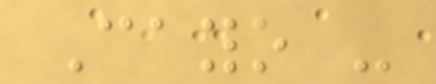Cayo -
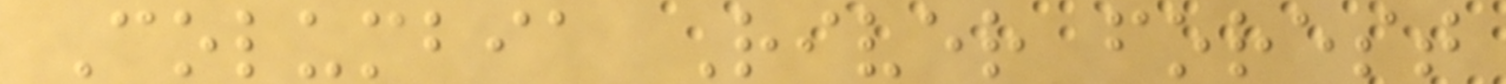Columbia River forest
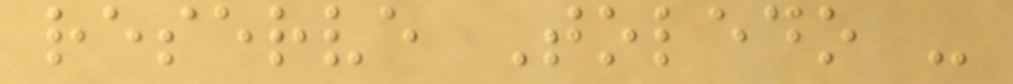reserve Toledo -
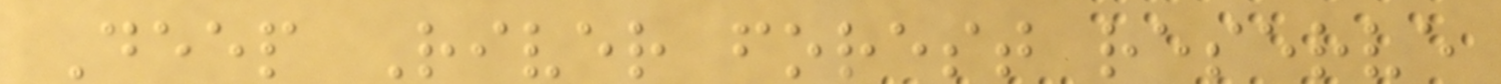Deep River forest reserve
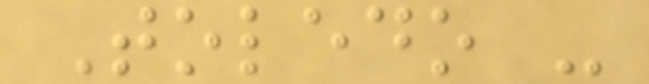Toledo -
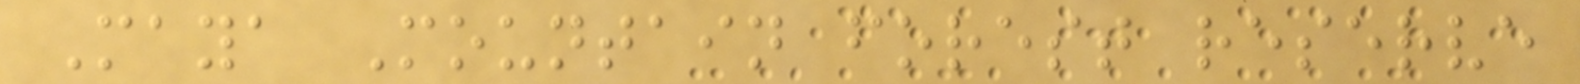Maya Mountain forest reserve
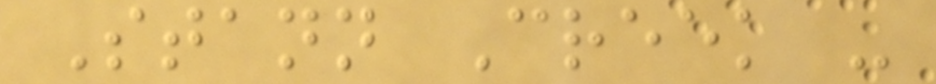Stann Creek -
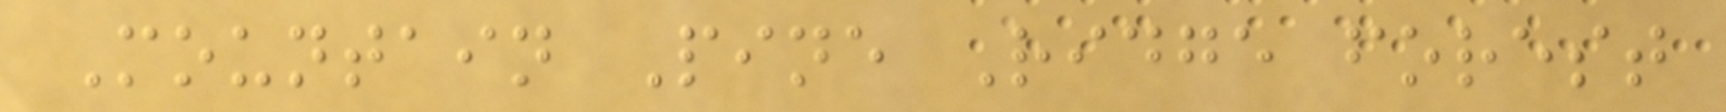Mountain Pine Ridge forest
